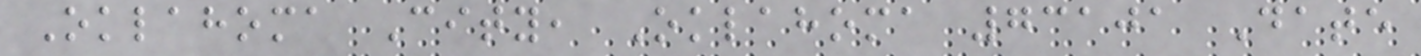Oklahoma City, Oklahoma 73101 Date
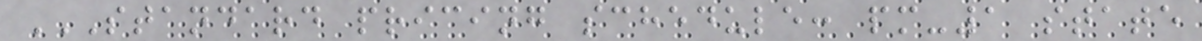STANDARD PRICING SCHEDULE: PM-1 STATE
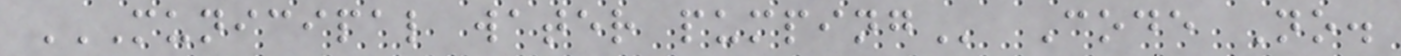MUNICIPAL WATER PUMPING Code No.
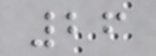26
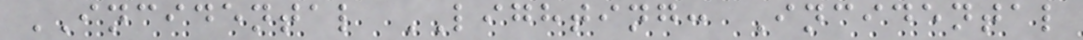INCIDENTAL LIGHTING: Incidental
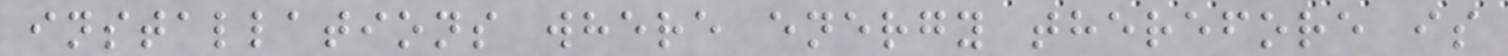installations where energy therefore is
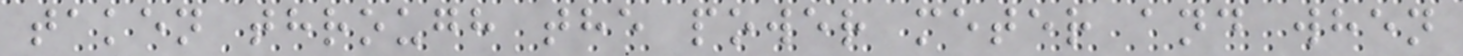taken through the power meter and when
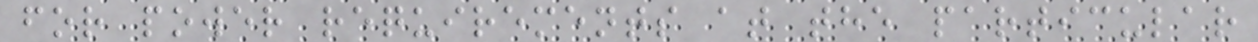for power requirements at the particular
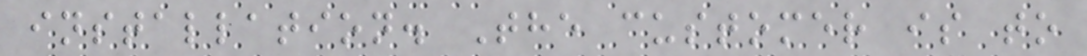installation. The customer is to
